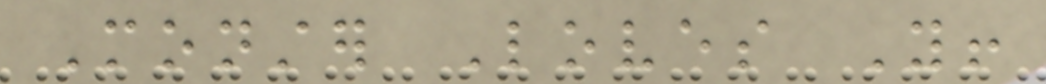Monster Loves You!
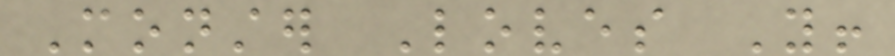Monster Loves You!
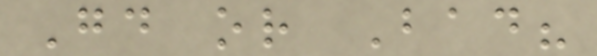Good or Bad?
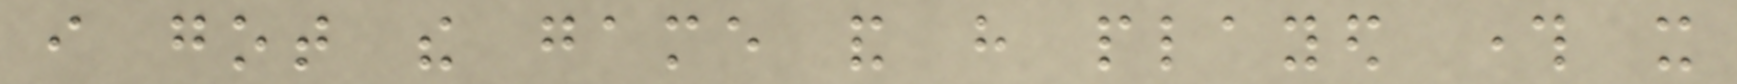i got the game and have played through it
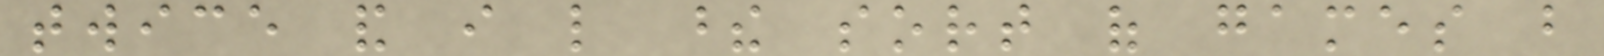twice and i like these sort of games but
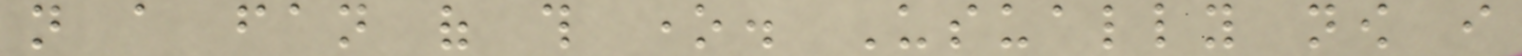not a fan of this one. Usually now i
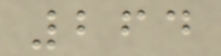264
